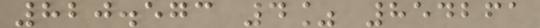820.573 4% 854261
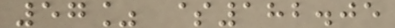57% $182.05
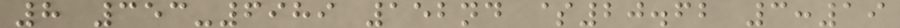8 353-6989 152nd $20.62 3:19
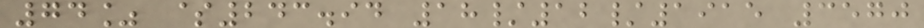74% $243.94 18/12/1915 3570
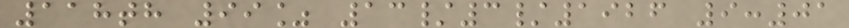118th 99% 13/3/1926 9:01
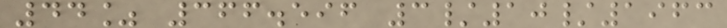44% 366.596 3/10/1963
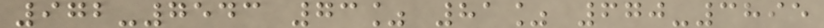972-7543 73% 81% 670-3895
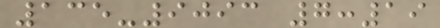135-9093 7:19
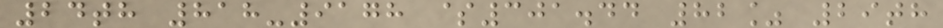24th 818-9178 $301.44 82% 29th
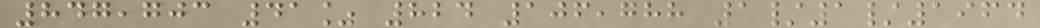847,703 41% 824 106,788 1/1/1964
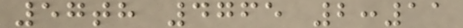57th 4765 2:11
